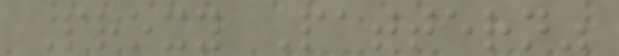Proxy Pattern"
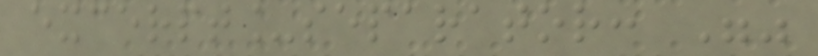excerpt_separator: ""
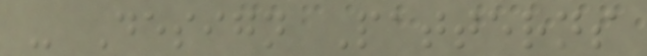- Design Patterns
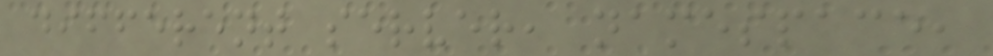different server, namespace,
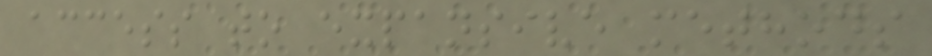access to expansive methods
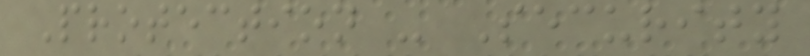Protection - Security
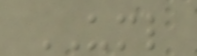UML
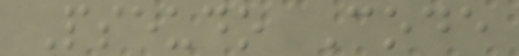Pseudo Code
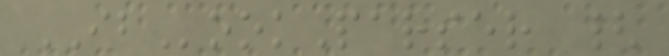IBookParser {
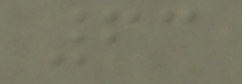63
